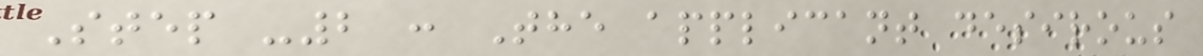Step -2 : The applicant desirous
